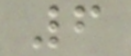6
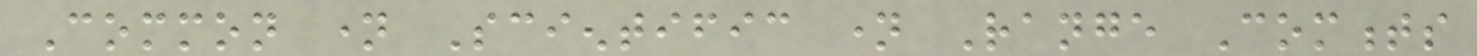Common name Scientific name Range Comments
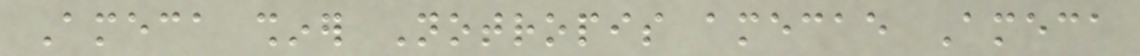Ameca shiner Notropis amecae Ameca
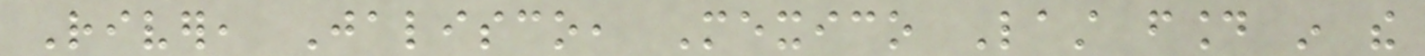River, Jalisco, Mexico Last found in the
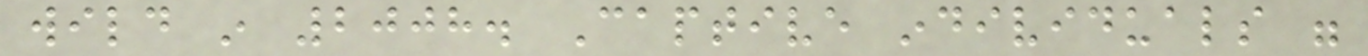wild in 2008. Captive individuals were
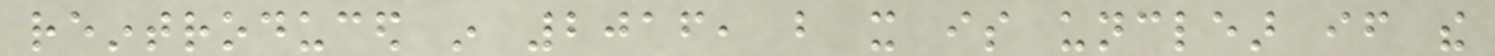reintroduced in 2016, but it is unclear if the
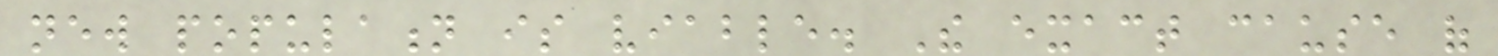new population is viable. The exact cause of
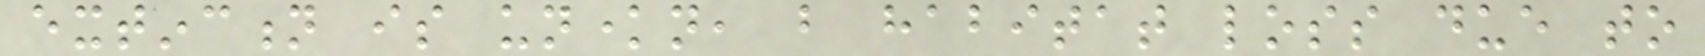extinction is unknown, but habitat loss due to
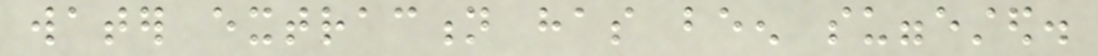water extraction has been suggested.
